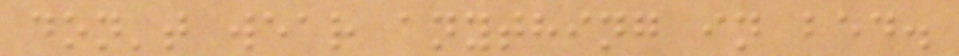don't wear anything in bed.
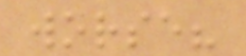worse?
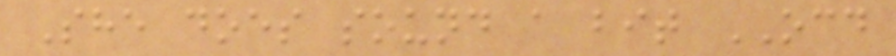She does sound a bit OCD
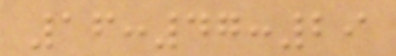16:47:29
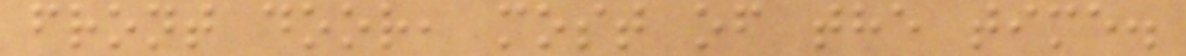front door, most of the time.
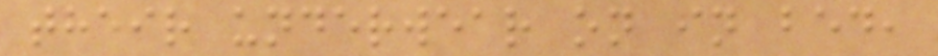their underwear on in bed,
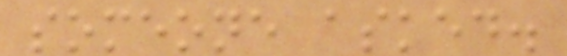someone asked.
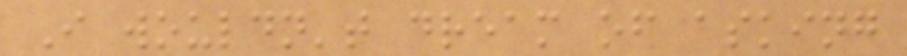I wouldn't dream of asking
